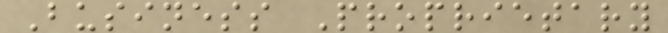Business Proprietary
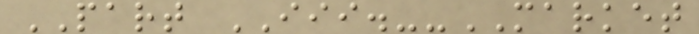PART III.--MARKET
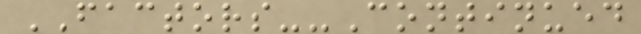FACTORS--Continued
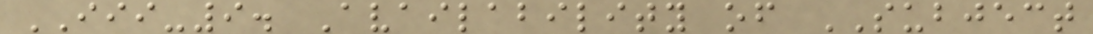III-9. Availability of SUBJECT
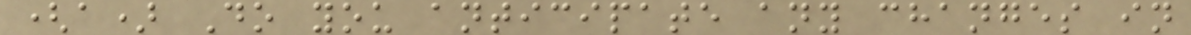(a) Do you anticipate any changes in
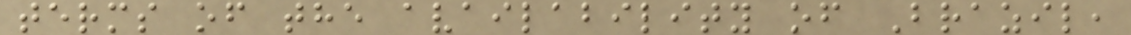terms of the availability of Brazil,
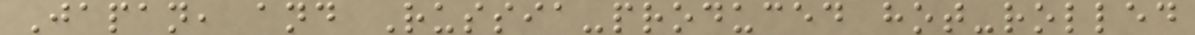Japan, and Russia-produced hot-rolled
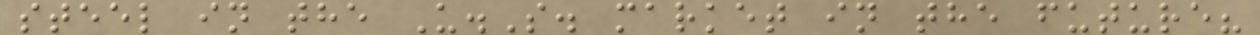steel in the U.S. market in the future?
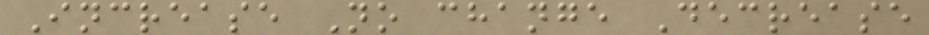Increase No change Decrease
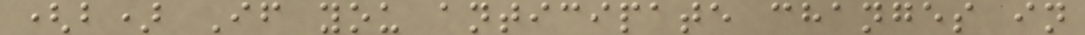(b) If you anticipate changes in
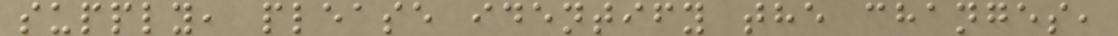supply, please identify the changes,
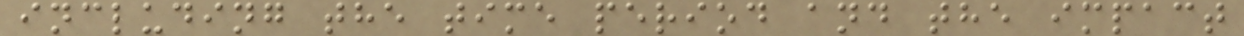including the time period and the impact
